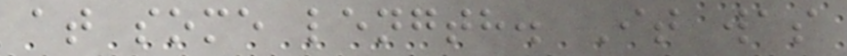at some length. It was
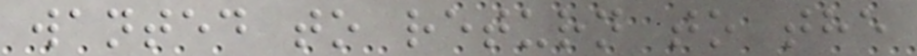wanted to return to the
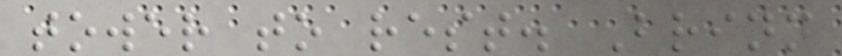tower to rest. Brinn
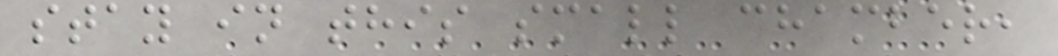stay in this small chamber,
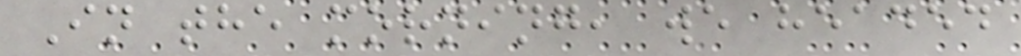In the morning, we headed
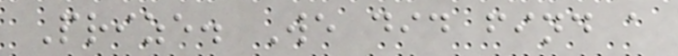Prize. We did find a
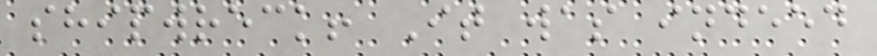shipwreck! It was indeed
